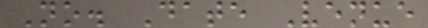No. Date Venue
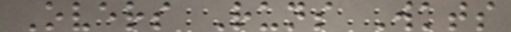Overs Runs Wkts
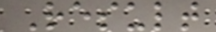Result
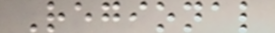Regional
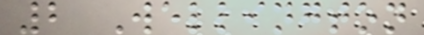2 Wellington
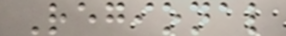Regional
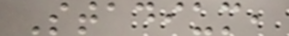Stadium,
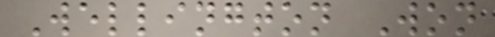Wellington Won
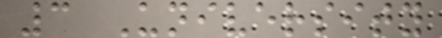3 University
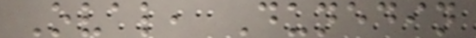Oval, Dunedin
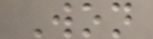Won
